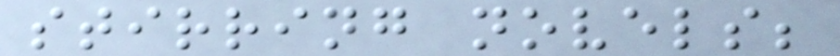stirring novels;
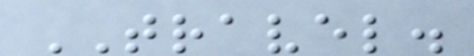TRAVEL.
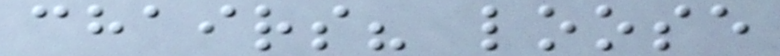chairs? loose
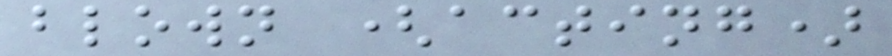blown (acting)
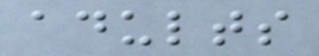adults
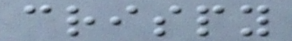crispy
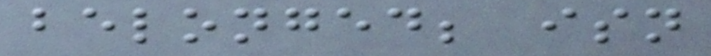belonged; isn
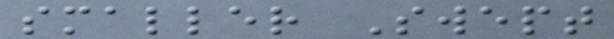smaller Swept
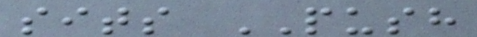sits PUSH
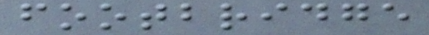footbridge
